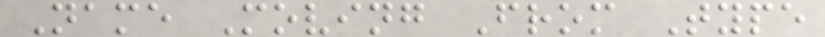Name Moving From Type
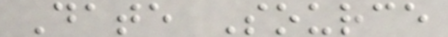Date Source
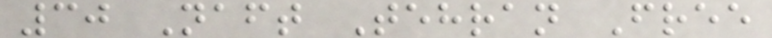30 Naft Tehran Free
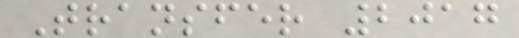Transfer 2017
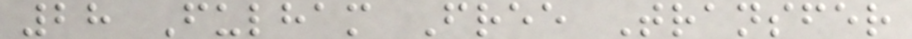28 Fulham Free Transfer
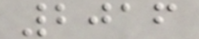2016
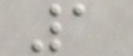1
